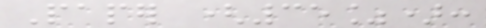Paper (35%):
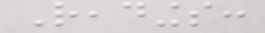Readings:
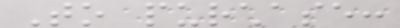To purchase:
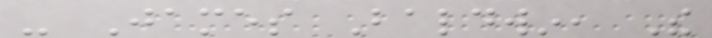- James Baldwin, The
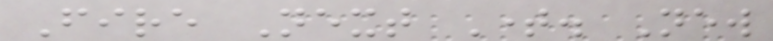Fire Next Time. New
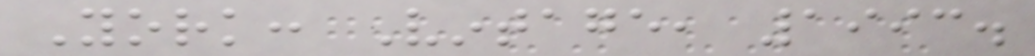York: Vintage, 1993.
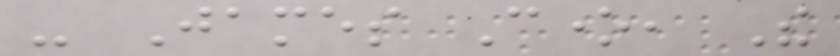- James Cone, The
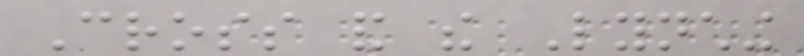Cross and the Lynching
